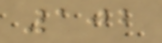102
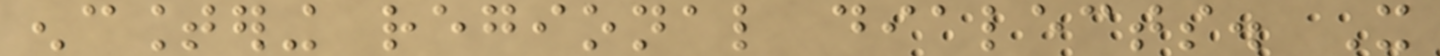encountering regional dialects. It
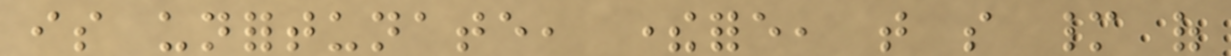is unfortunate, therefore, that so many of
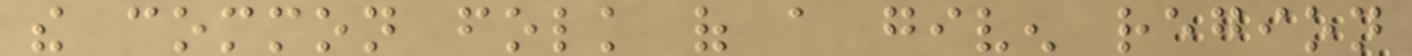the common folk of a given region
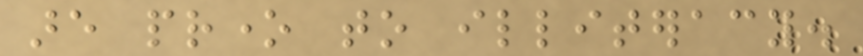are prone to illiteracy.
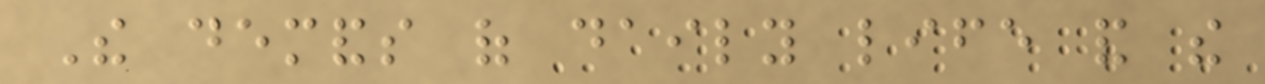The demands of daily life and the
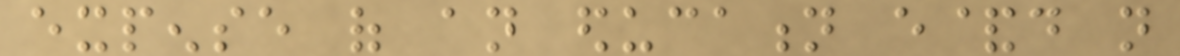expense of an education e&d not
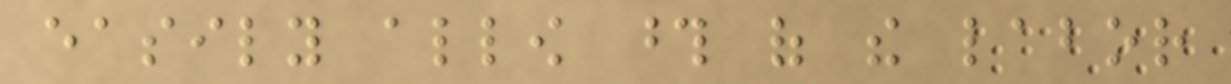easily allow those of the labor
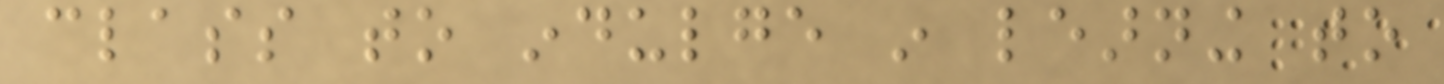class to indulge in learning to
